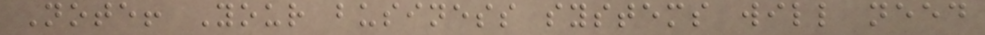Note! Your business systems will need
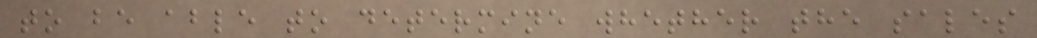to be able to determine whether the sales
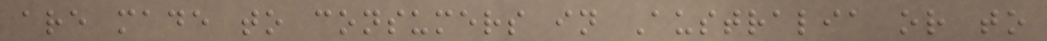are made to consumers in Australia or to
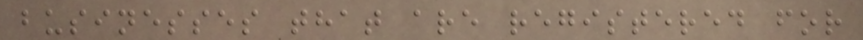businesses that are registered for
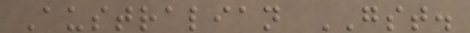Australian GST.
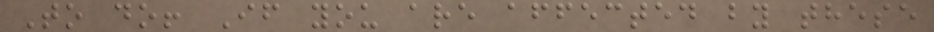To do! If you are affected by these
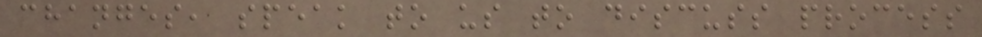changes, speak to us to discuss process
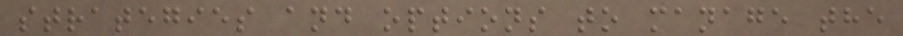strategies and options to manage the
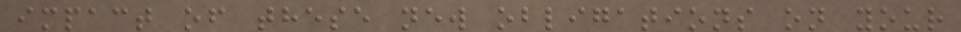impact of these new obligations on your
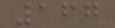167
